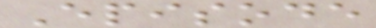Episode
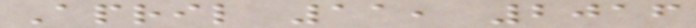April 11, 2016
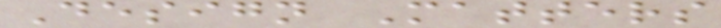Design Matters
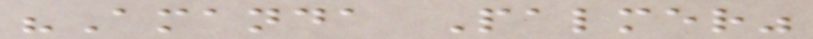"Amanda Palmer"
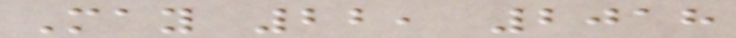May 22, 2018
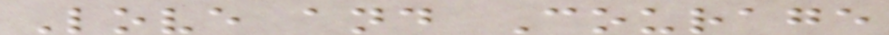Love and Courage
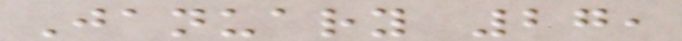January 27,
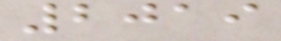2019
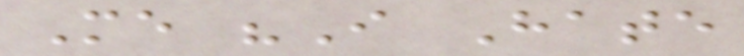Me "I Hate
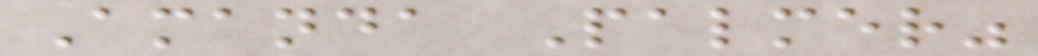Amanda Palmer"
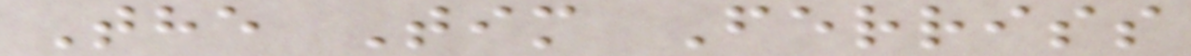The Tim Ferriss
